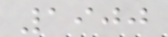1900
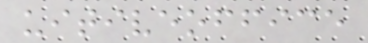uitiveoffice
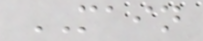MAIN
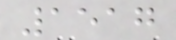1517
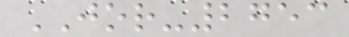JOR-2753
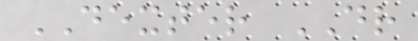DEXTER DR
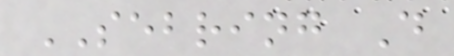SEBRING D
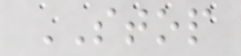STOP
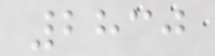2830
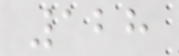128
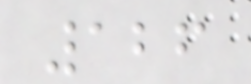126
